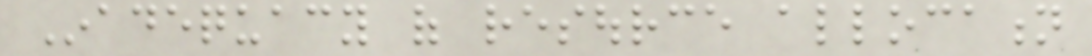Inadequacy of resource allocation
